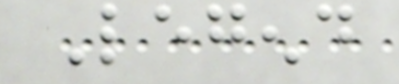Legend
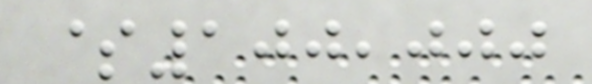$100,000
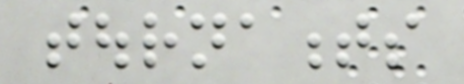tournaments
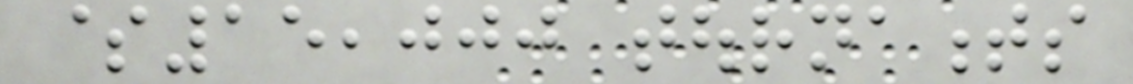$15,000 tournaments
